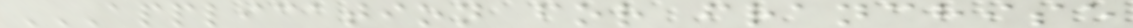APPLICATION FOR FRANCHISE
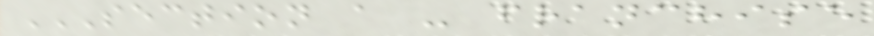SECTION A - FRANCHISE
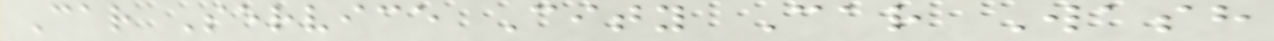Car Service City Car Wash
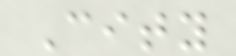City
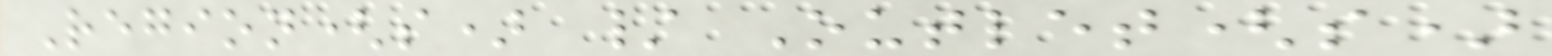Region(s) / Outlet(s)
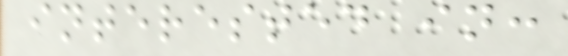interested in:
